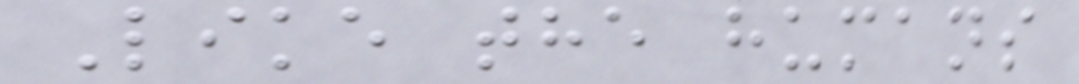Like the humans
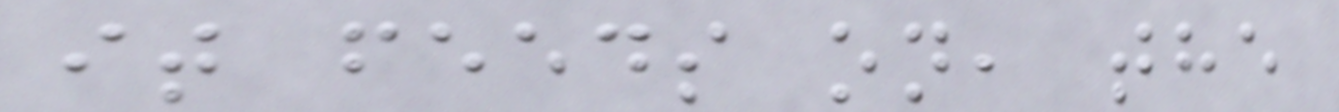it feeds on, the
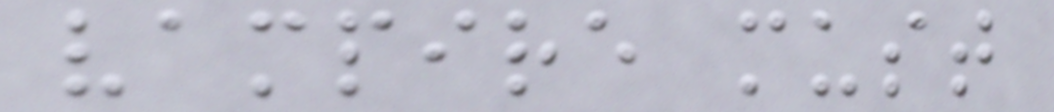vampire must
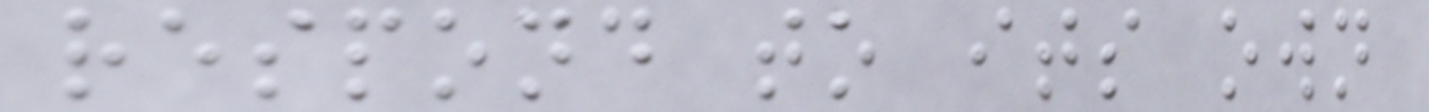respond to its own
